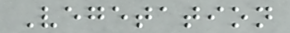Vegetation
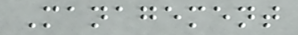Management
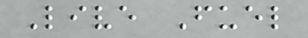Live Fuel
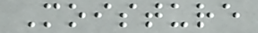Moisture
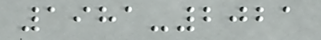1981-2021
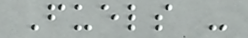Fuels -
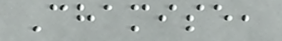Chamise,
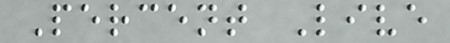Percent Live
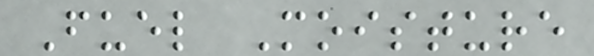Fuel Moisture
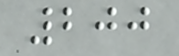200
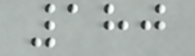180
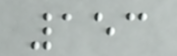153
